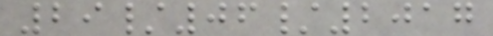29/06/2017
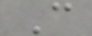C
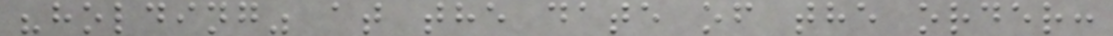"holding" at the date of the order:
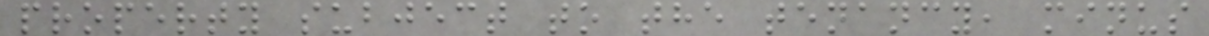property subject to the tenancy, minus
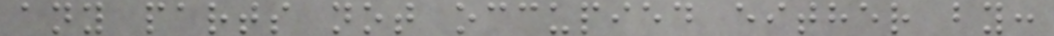any parts not occupied either by:
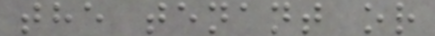the tenant or
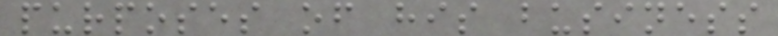purposes of his business
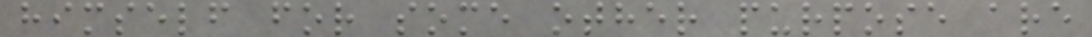himself for some other purpose are
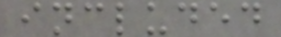included
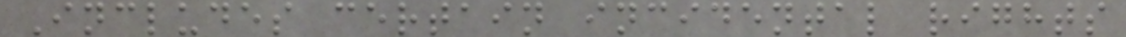Includes certain incidental rights
